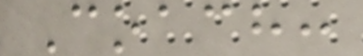Coach:
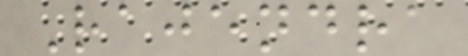Rajendra
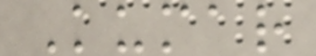Kumar
